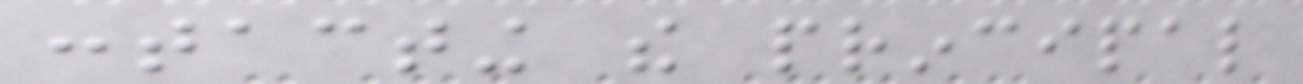contacting the principal
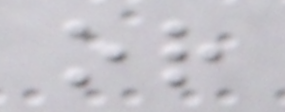or
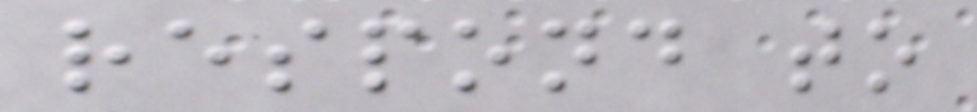respond to
